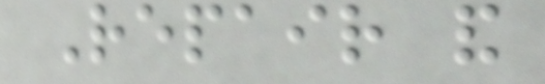Repair and
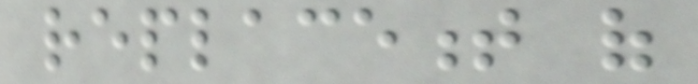replacement of
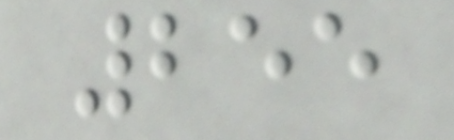255
